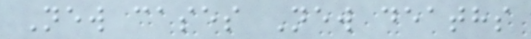New cases New deaths
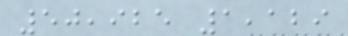50,925 1,129
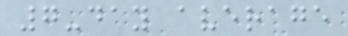7-day average
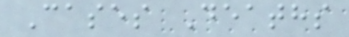Cases Deaths
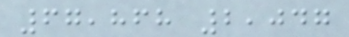67,868 2,047
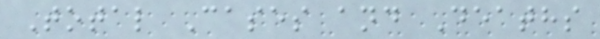Total Cases and Deaths
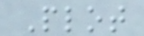Plot
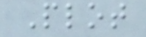Plot
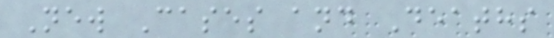New Cases and Deaths
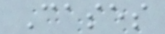Cases
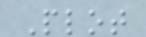Plot
